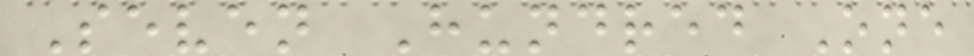Seven Hundred One
